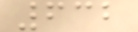632
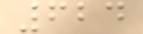624
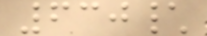630\
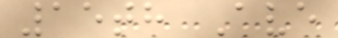15th Ave
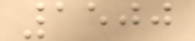1500
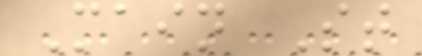Main St
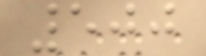500
